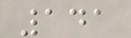141
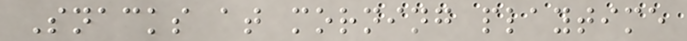Snacks at morning playtime
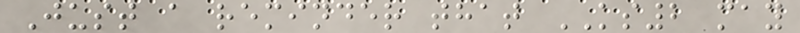Just a reminder that KS2 may
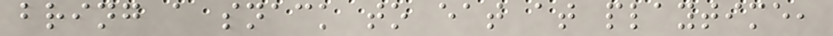bring a snack to eat at playtime,
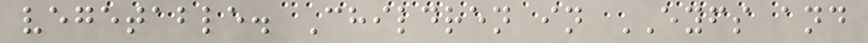vegetable. Children in EYFS and
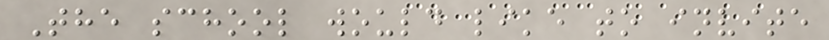The school would like to invite
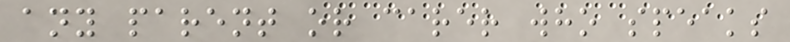any parent or carer who speaks
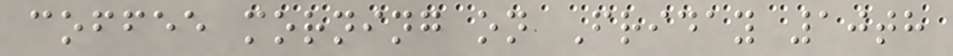coffee morning on Friday 10th
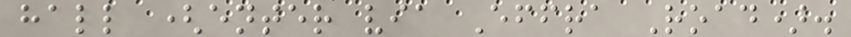hall (enter via Effra Road).
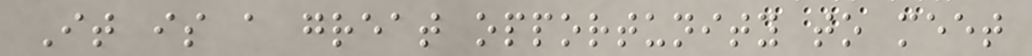It is a great opportunity to meet
